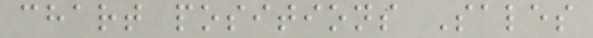chart positions Sales
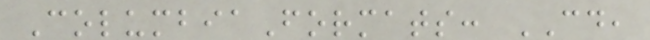ColumbiaFormats: CD,
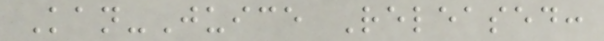Kan-Juice Released:
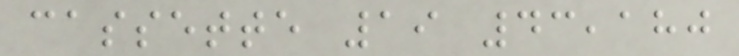cassette 19 43,180
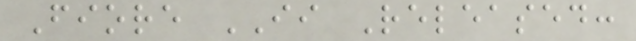Fiore II Released:
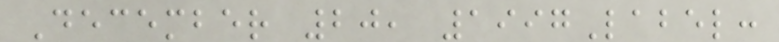December 20, 1997Label:
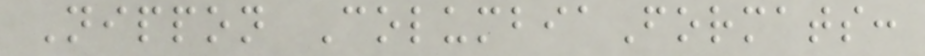Nippon ColumbiaFormats:
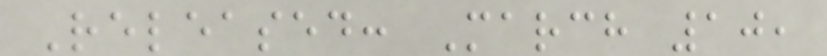Released: March 10,
